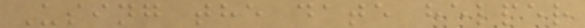Using the date helper
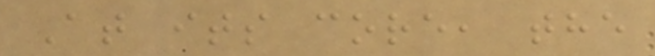At its core, the
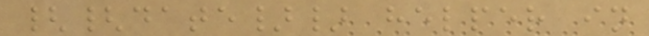{{date}} helper in
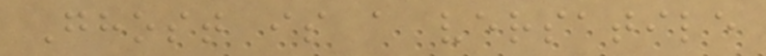Ghost is a versatile
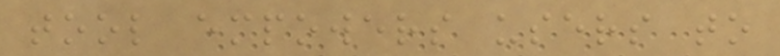tool empowers users to
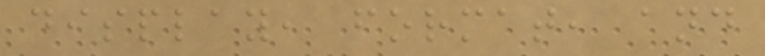display, format, and
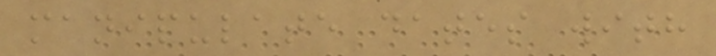manipulate dates with
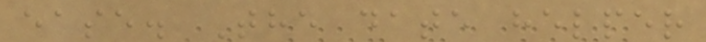ease. The date helper
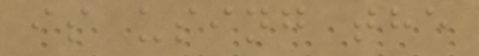is using the
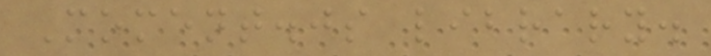Moment.js library.
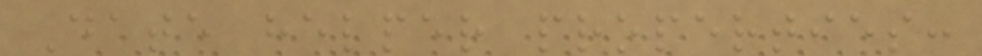Date helper properties:
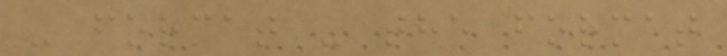- format - the format
